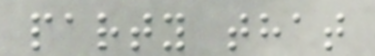party that
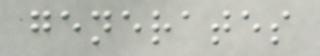generates
